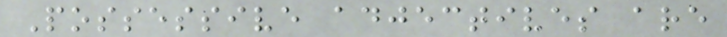Possessive adjectives are
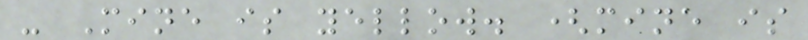- Mine is yellow. (mine is
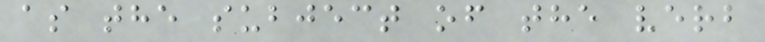as the subject of the verb
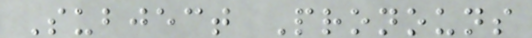Subject Pronouns
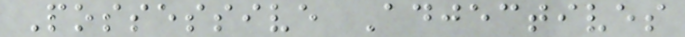Possessive Adjectives
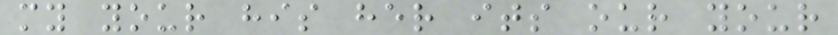my your his her its our your
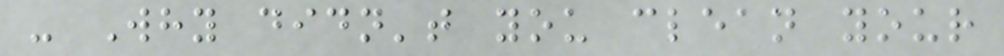- Why didn't you clean your
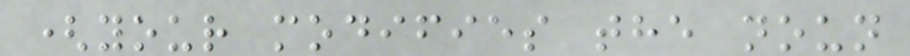(your modifies the noun
